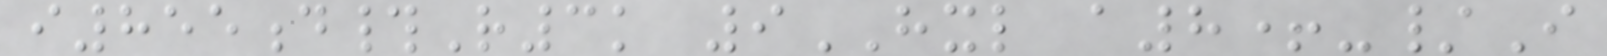i855d#R3k 9HXL a8+-/I
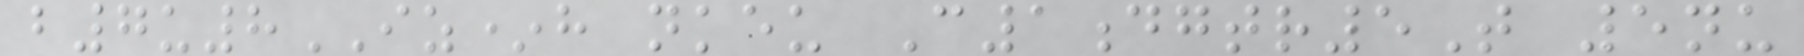b7u8IZ*h nkeu C1dgtr5T 5nu
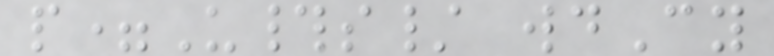p=U#s/ wdCy
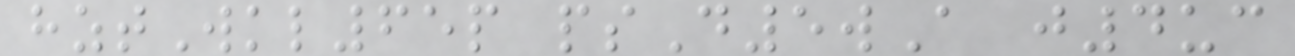hztWkl65p psD5wA j4uc
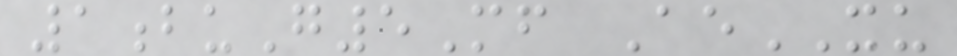1buG5Mf AeXU
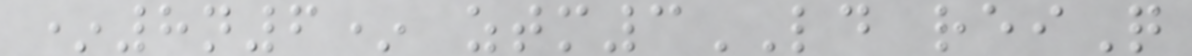*8n6* ztm3LD reiQ
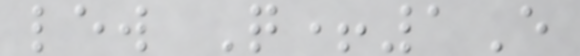lew Q+1E
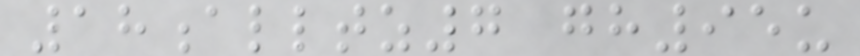18alltz7 gh95u
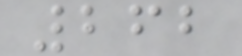262
